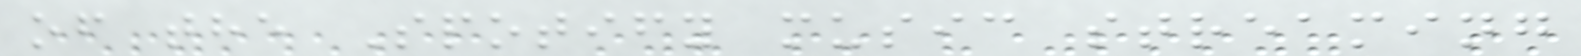of the Spotify music streaming
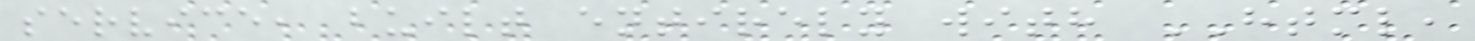service, built entirely with HTML,
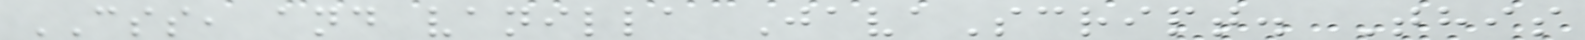CSS, and vanilla JavaScript. This
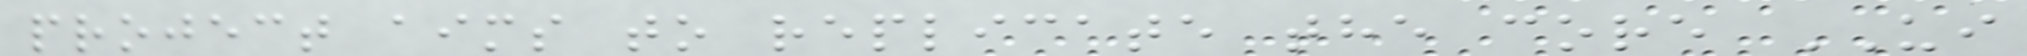project aims to replicate the core UI
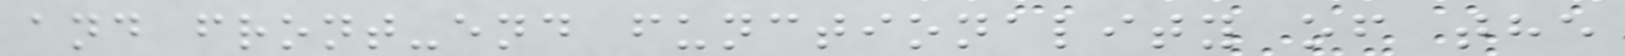and front-end functionality of the
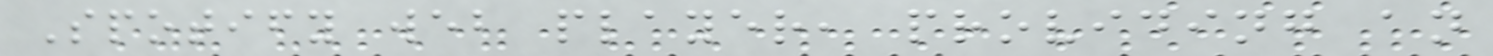Spotify web player, providing an
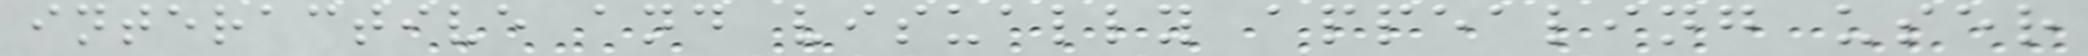interactive and visually appealing user
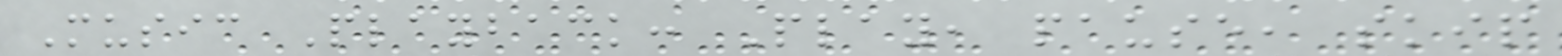Music Playback: Play, pause, skip
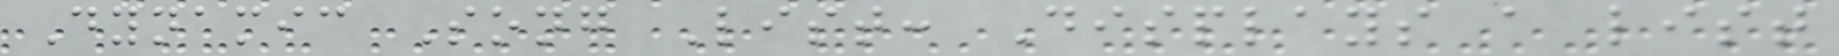Dynamic Song List: Displays a list
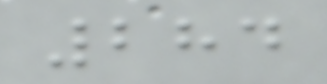284
